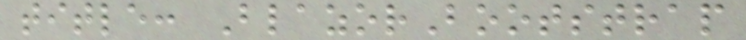title: BlazorBootstrap
